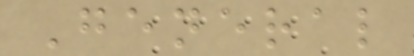General
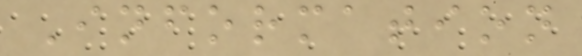Information
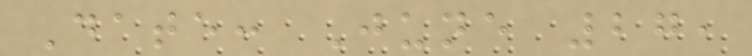Date: June 27,
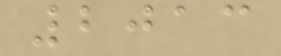2013
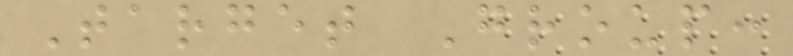Target Group:
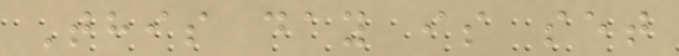This day is set
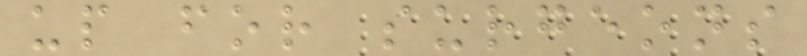up for surgeons
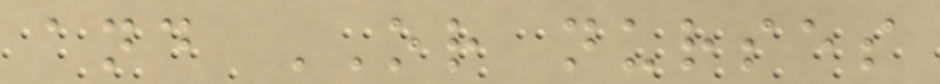and OR nurses
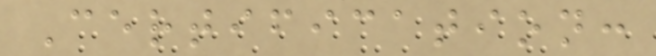Certification:
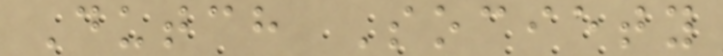Dutch Society
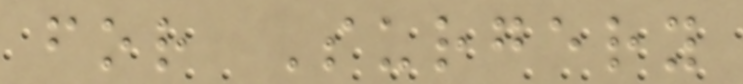for Surgery
